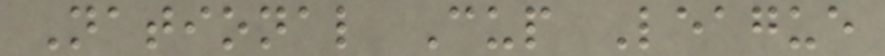National Cup League
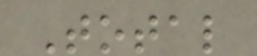Total
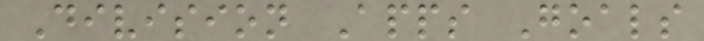Division Apps Goals
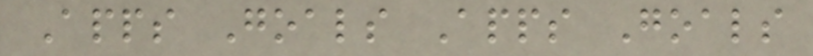Apps Goals Apps Goals
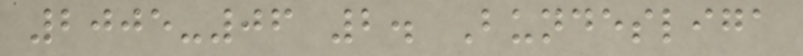2005-06 2. Bundesliga
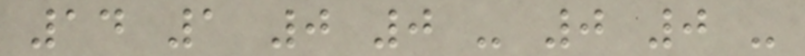14 1 0 0 - 0 0 -
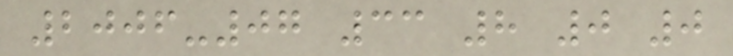2006-07 33 8 0 0
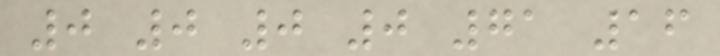0 0 0 0 71 16
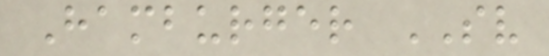Hamburger SV
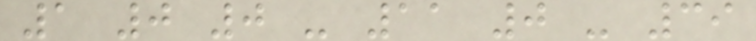1 0 0 - 11 0 - 39
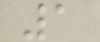1
